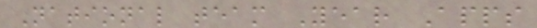National team Year Apps
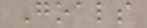Goals
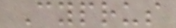Cyprus
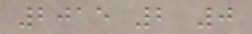2015 2 0
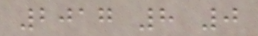2017 8 0
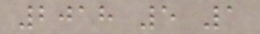2018 5 1
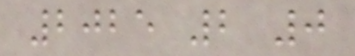2025 2 0
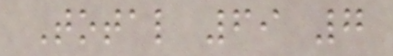Total 69 7
